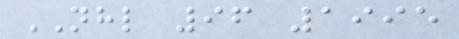NHL 96 1995
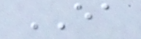EA
